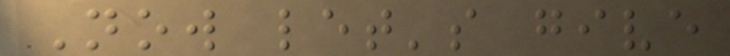Now let's give
